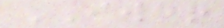IW+
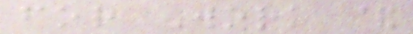for Work &
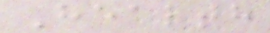Health
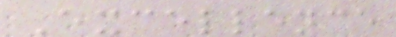Excellence
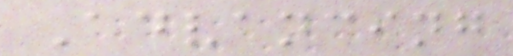Advancing
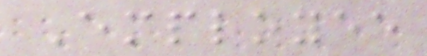Employee
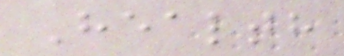Health
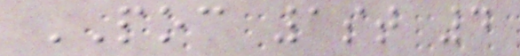POC 1st 4
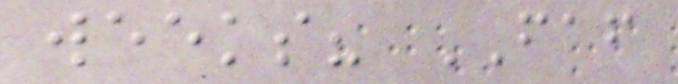weeks? FAF
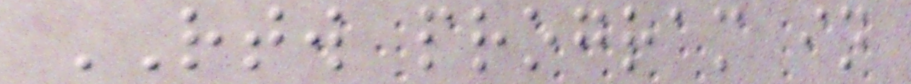RTW program in
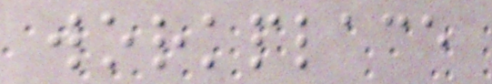workplace
